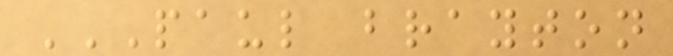PAUL BRAYTON
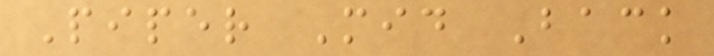Piper Mid Back
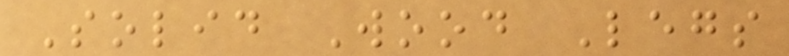Solid Wood Legs
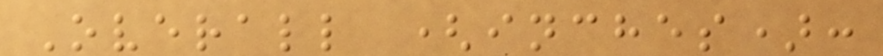Overall (inches):
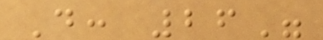D: 26"
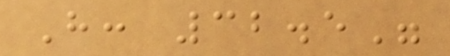H: 32.5"
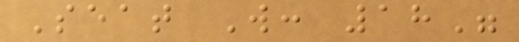Seat W: 18"
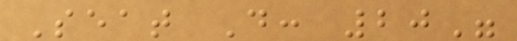Seat D: 20"
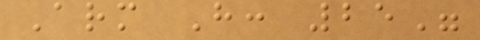Arm H: 25"
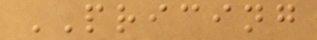PRICING
